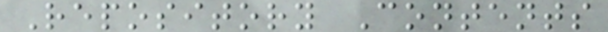Repository Contents
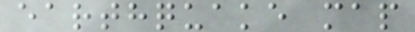earthquake map
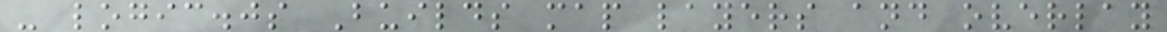- logic.js Builds map layers and overlay
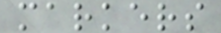markers
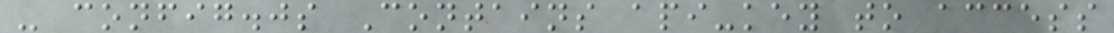- config.js Contains api-key to access
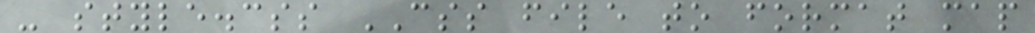- style.css CSS file to format map
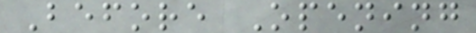Before Opening
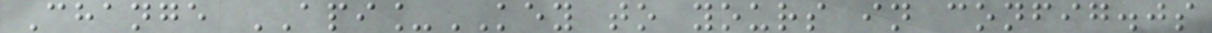Change API_KEY to yours in config.js
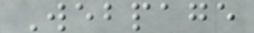Webpage
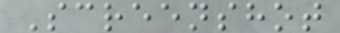Screenshot
